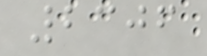2306
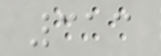313
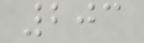203
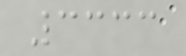3333
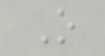O
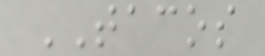TACOS
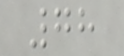78
